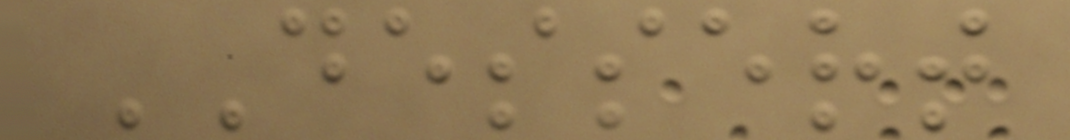DESSERT
